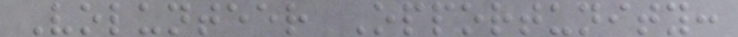Volunteer Opportunity:
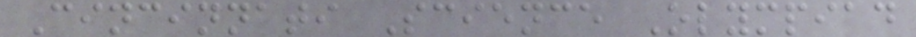Cincinnati Science Olympiad
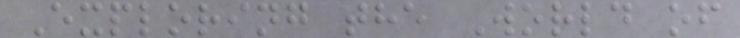Exploring the World of
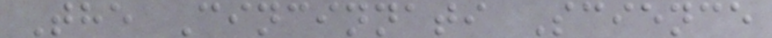The Cincinnati Science
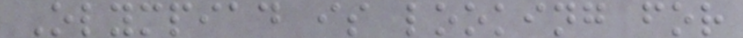Olympiad is looking for
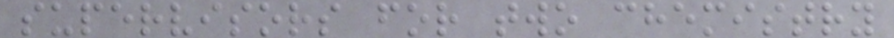supervisors for two chemistry
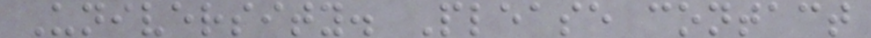University. Please contact
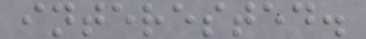interested.
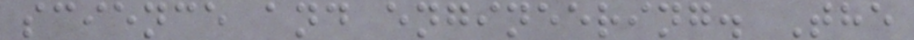science and engineering. The
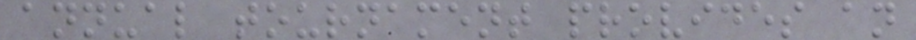annual tournament provides an
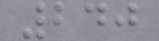240
